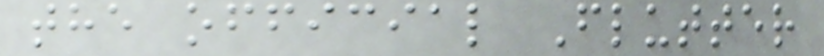the official Flutter
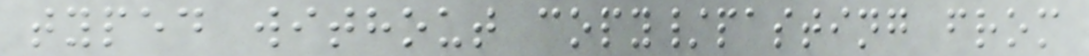typed without copy/pasting from
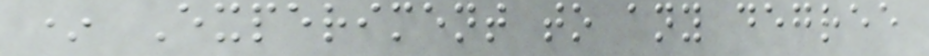* Experiment to any degree
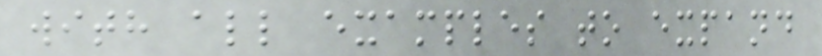with all examples to expand
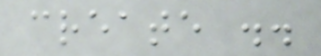create ..
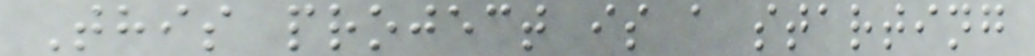This project is a starting
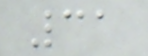31
